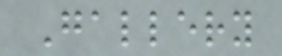Gallery
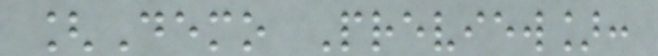[Demo Preview]:
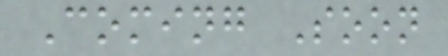Coming Soon
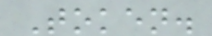Token.
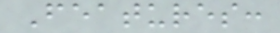Features:
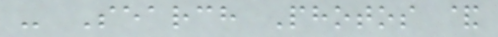- Search Photos &
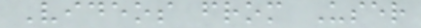Videos from User
